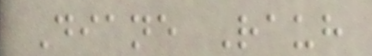Diane Rauh
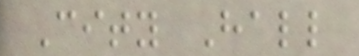City Hall
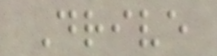Drive
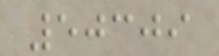50309
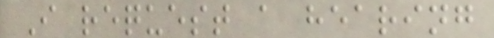I request a hearing
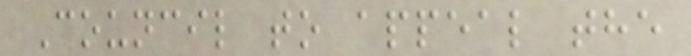Council to appeal the
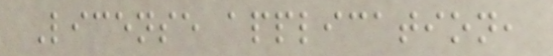License application,
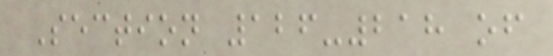Section 126-218 of
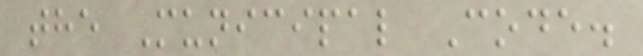the Municipal Code.
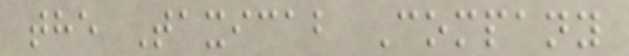the Taxicab Company
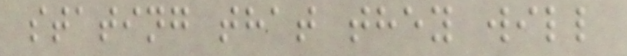stating that they will
